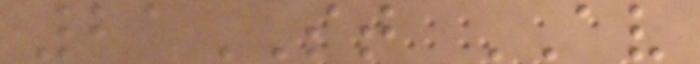21ST AV
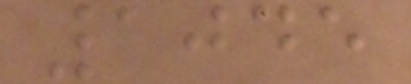1045
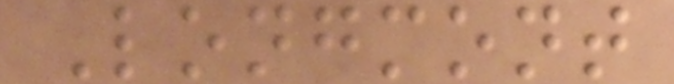Longmont
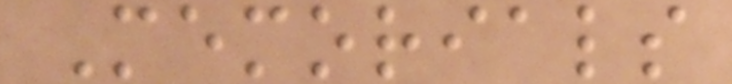Memorials
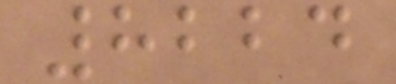8224
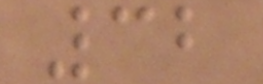32
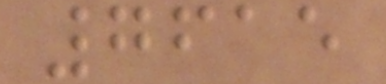7615
